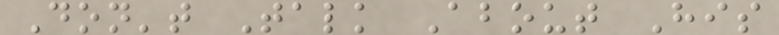Don't Talk About His
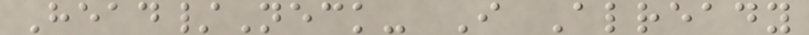Head/Neck- I Already
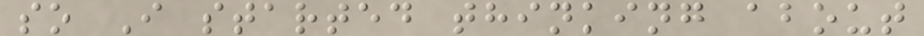so I started thinking about
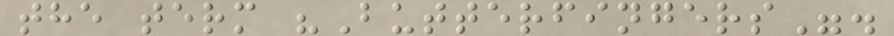the term "Butterfingers".
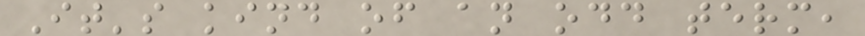It's kind of an odd term,
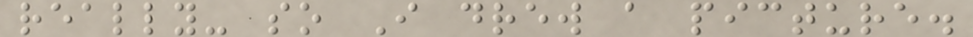really- so I drew a picture.
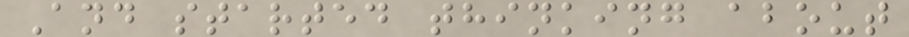And started thinking about
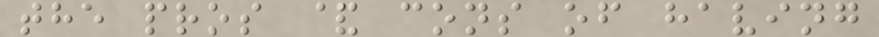the pros & cons of having
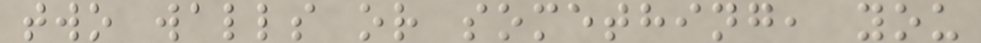two walls or something, you
